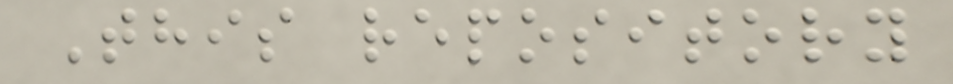This repository
